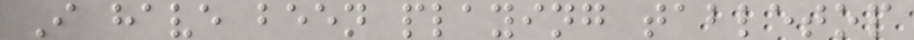I have been playing tabletop
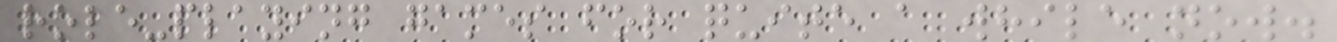role-playing games for quite a while now.
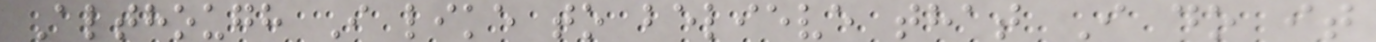Although I like to believe that I do it
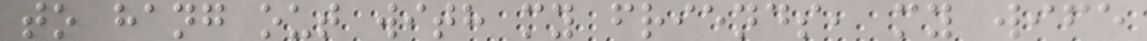to hang out with my friends, my wife
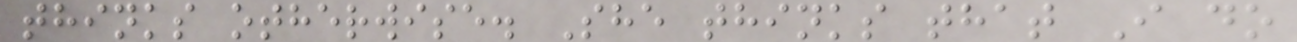thinks otherwise. She thinks that I do
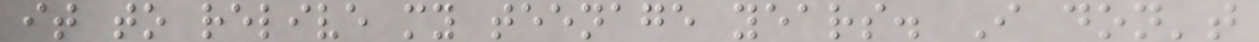it to relive my teenage years. I don't
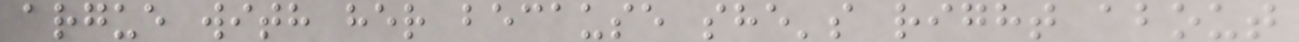argue with her because she's right about
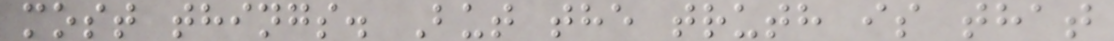most things. But the truth is that
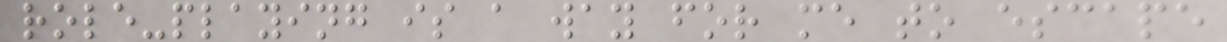role-playing is a way for me to escape
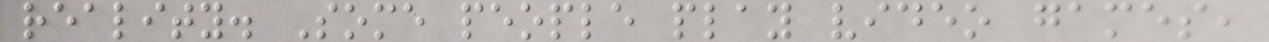reality. Some people play video games,
